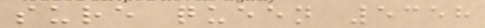sure queen 5358
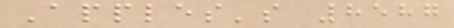Apples's 8587
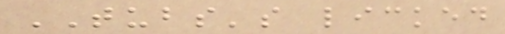TUBS's licked
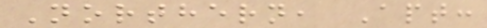Northern, Apt:
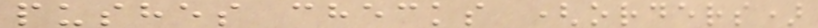pushes checks (orders)
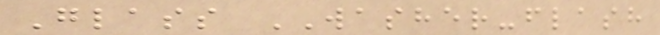Glass WASHER-flash
